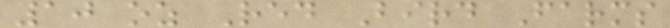10 oz Red Bird Farms
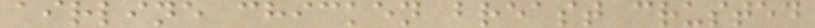airline chicken breast crusted
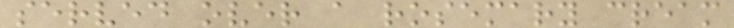served over a rosemary cream
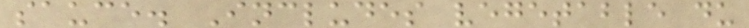sauce. Includes vegetable du
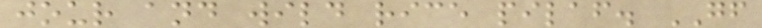jour and wild rice pilaf. GF
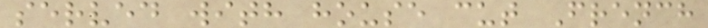served with house cut French
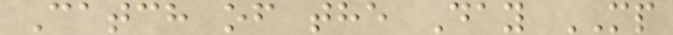Catch of the Day MP
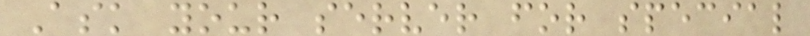Ask your server for special
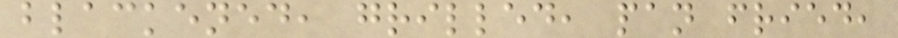blackened, grilled, pan fried,
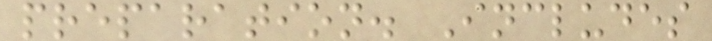preparation. Includes
